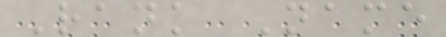Rank Name
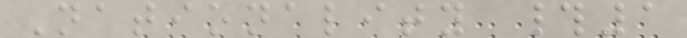Nationality #1
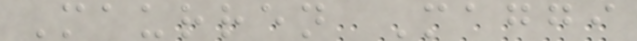Maurren Maggi
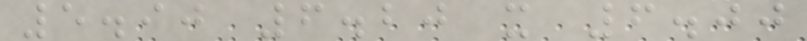5.90 6.20 x 6.00
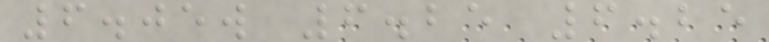6.05w 6.25 6.25
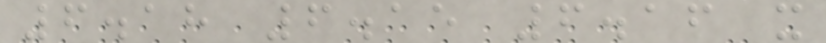6.18 6.15 6.16 x
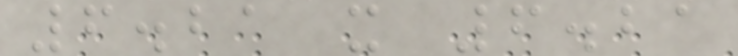6.21 x 6.21
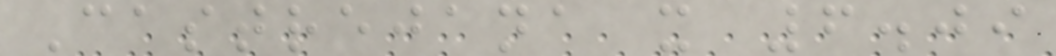Castrejana x 6.09
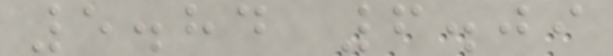5.84 6.09
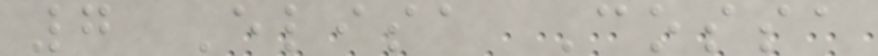7 Elisa Cossa
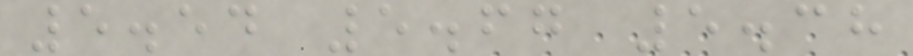5.54 5.67 5.38
